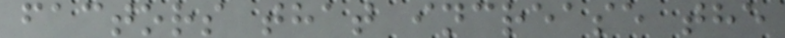factors that increase the
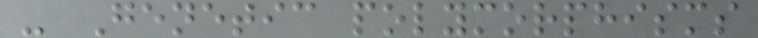- Genetic polymorphisms
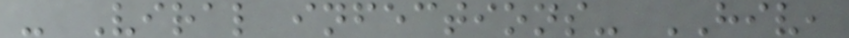- Viral infections- HIV,
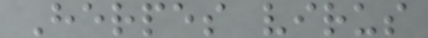Herpes virus
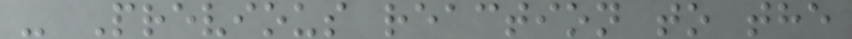- Previous reaction to the
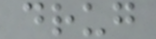drug
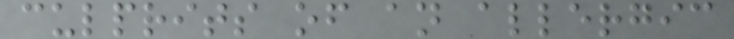culprits of an allergic
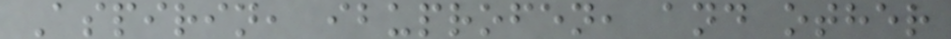Aspirin, ibuprofen, and other
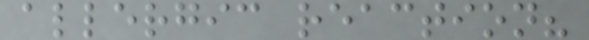allergic reaction?
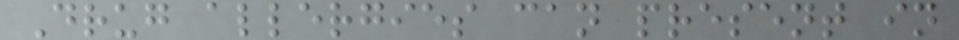Drug allergies can present in
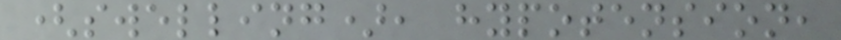(swelling), hypotension,
